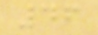46
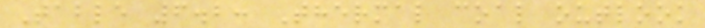Table 6.2: Thermal coal outlook
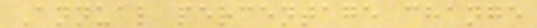Annual percentage change
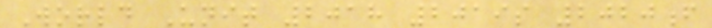World Unit 2018 2019s 2020f
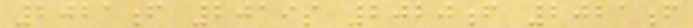2021f 2019s 2020f 2021f
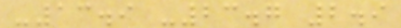-13.9 -23.7 2.9
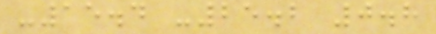-15.4 -25.2 0.8
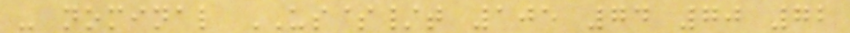- nominal US$/t 105 74 70 72
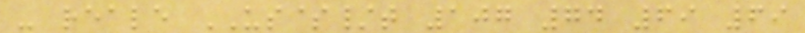- reale US$/t 107 74 69 69
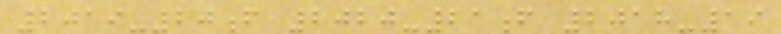2019-20f 2020-21f 2018-19
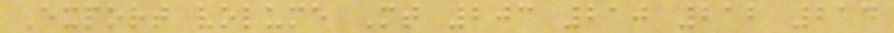Export volume Mt 203 210 212 214
